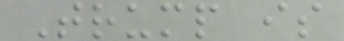Trump is
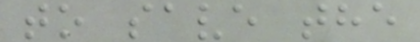to save the
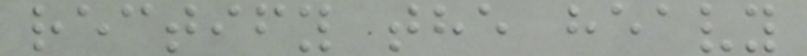rectify the heavy
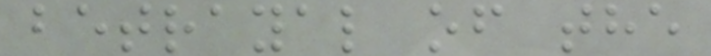betrayal of the
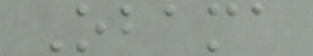Obama
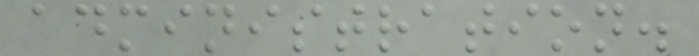administration.
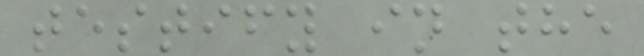testify in the
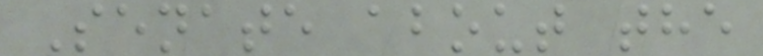Senate about the
